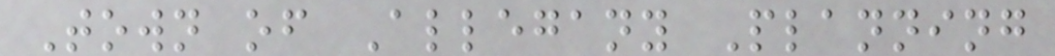Town of Allegany Planning
